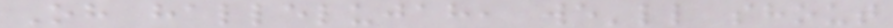Oh hallelujah, we'll shout
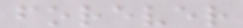forever
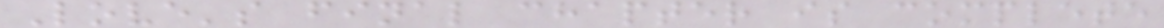Love's final chapter is complete
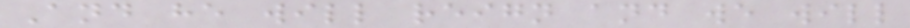And he will reign and we will
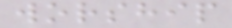worship
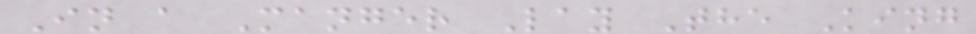In a Manger Lay The King
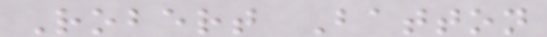Robert Batton
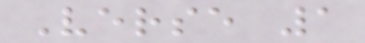Verse 1
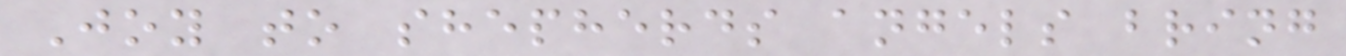Joy to shepherds angels bring
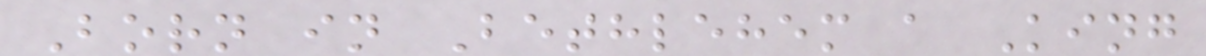Born in Bethlehem a King
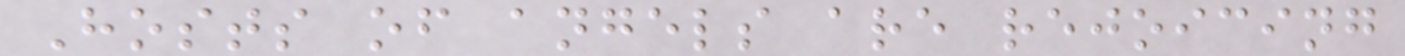Hosts of angels are rejoicing
